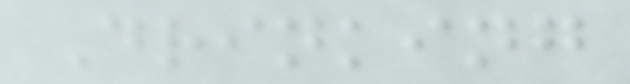Drinking
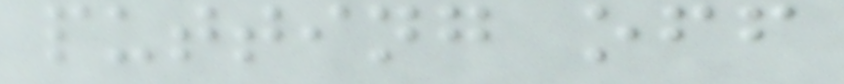putting off
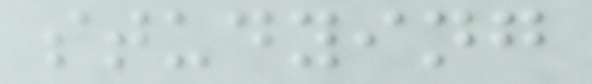studying
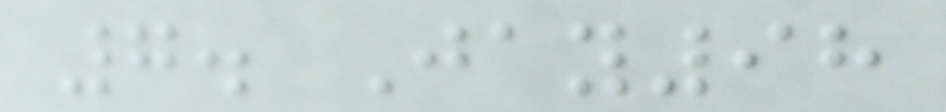7. Jay98
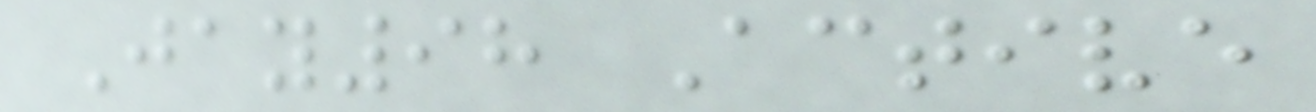Jay98 Active
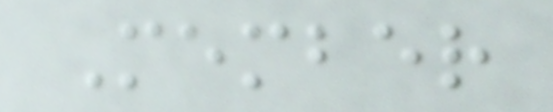Member
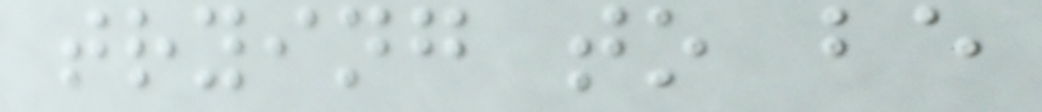trying to be
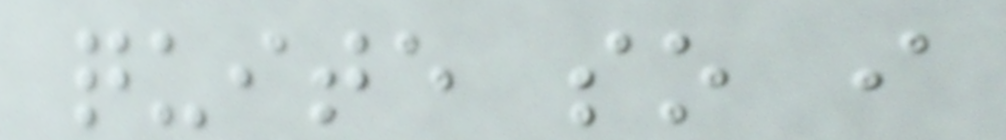quite so i
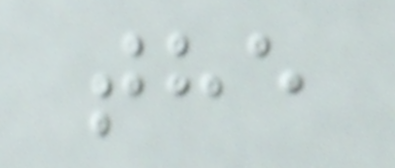the
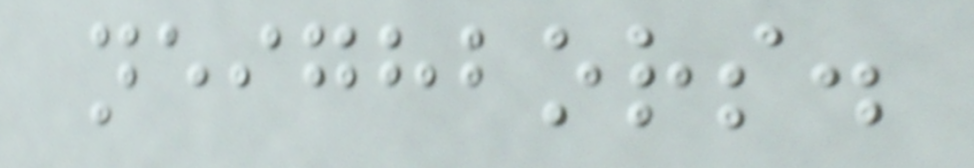neighbors.
